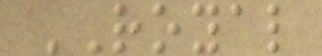ROYAL
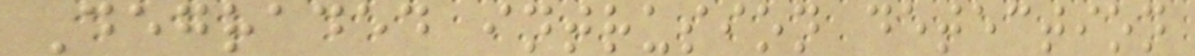Degraded intrusion detection
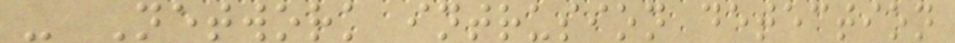- Network intrusion detection
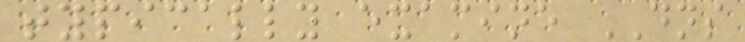typically examine DNS
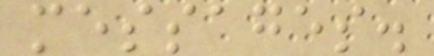messages.
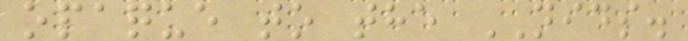opaque to the NIDS.
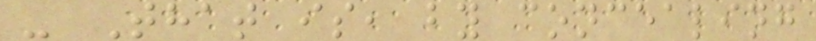- That is, by concealing
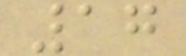17
